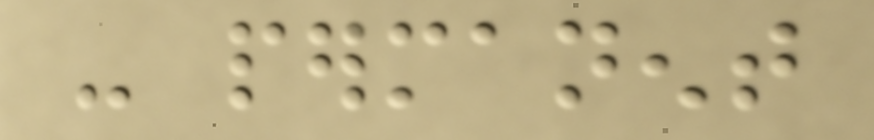- permanent
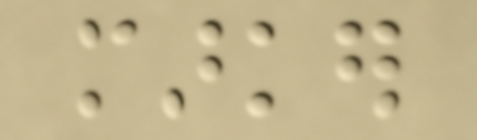marker
